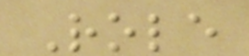Role
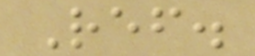Ref.
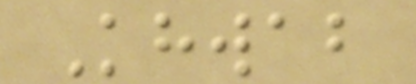Khwab
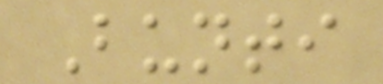Bunti
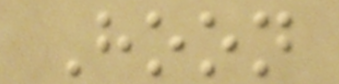Hoon
